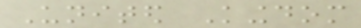United Kingdom
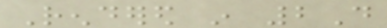Rendered in 2D
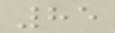85
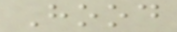Hood
